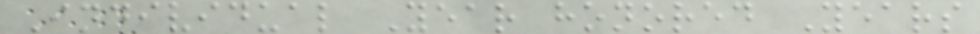Individual Year honored Years
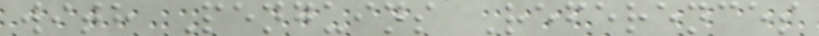with Penguins References
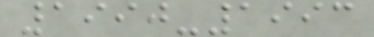1990-1993
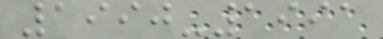1990-1991
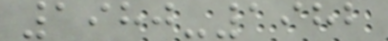1980-1982
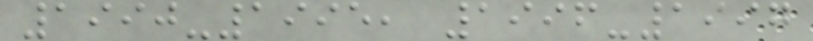1990-1995, 1996-1997
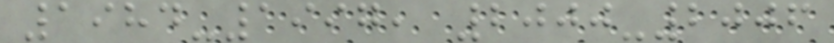1984-1997, 2000-2006
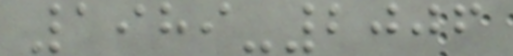1989-2006
